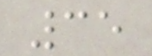35
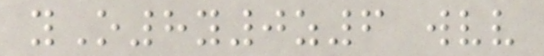yO8y0z6 wvv
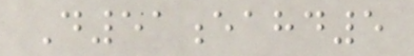D51eahd5
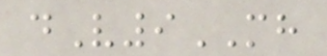dV9MH
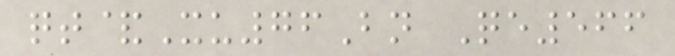qt&Xu76Bn Qe566
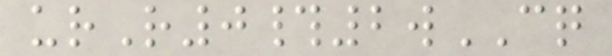urR0#2wCQ
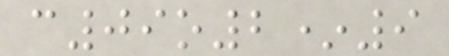c09o2*9
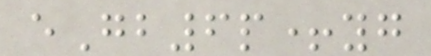eGb6p+yg
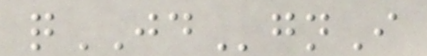qJDgnI
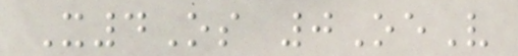X4Os 0OeV
